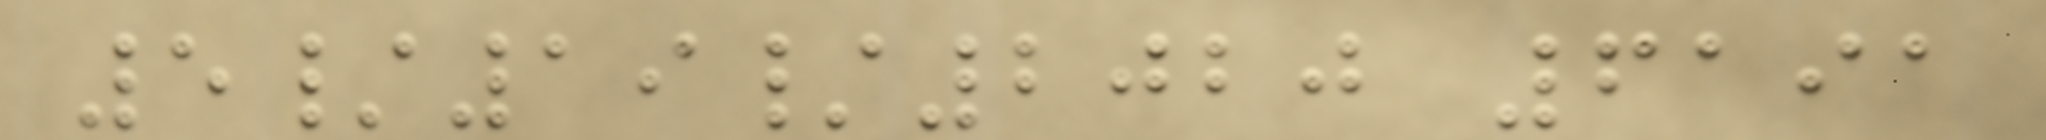5/19/2020 6191
